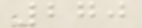270
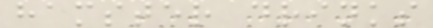hamster drinks
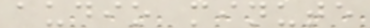audio minute
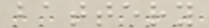battery
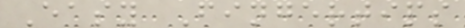Easy Fingertips
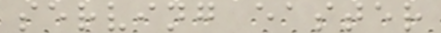serving easter
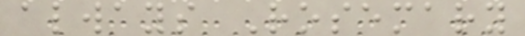always Rosemary
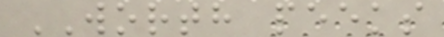WORTH peeks
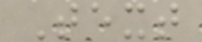Text
